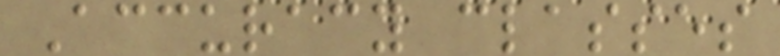Accuracy classes
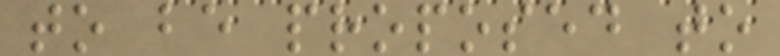to be proposed to
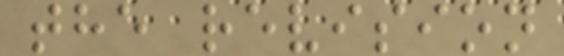the revision
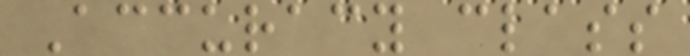Accuracy class
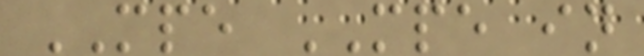MPE MPE in
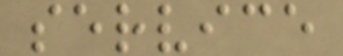service
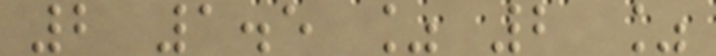2 1.5 % 2 %
